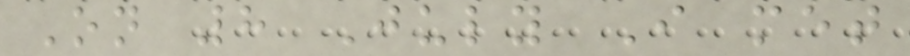On 8 July I met
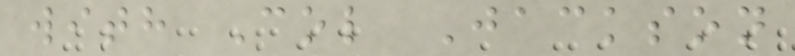with Col Jackson
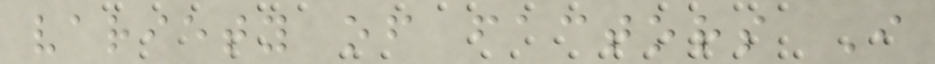variety of factors I
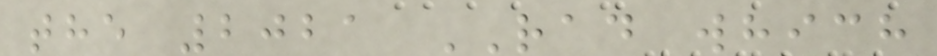the 2021 RAD which
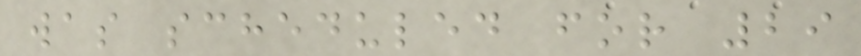was scheduled for 29
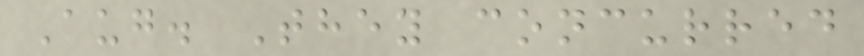Aug. They concurred
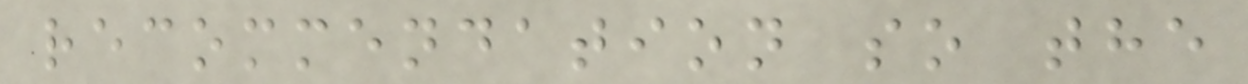recommendation so the
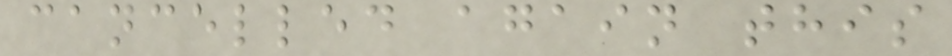cancelled again this
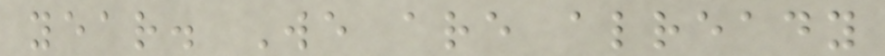year. We are already
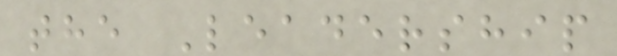the Leadership
